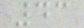43
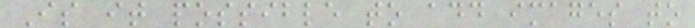Is it possible to add images to
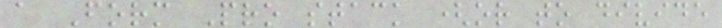a Form Pro stack (or to divide
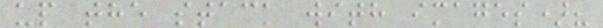up the stack with images)?
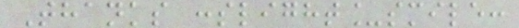Thanks :slight_smile:
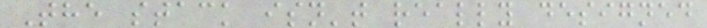The stack isn't really designed
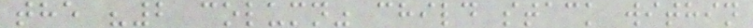the "2 column" child stack within
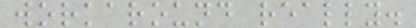workaround really.
